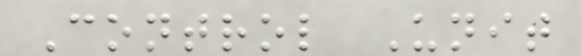Control Unit
